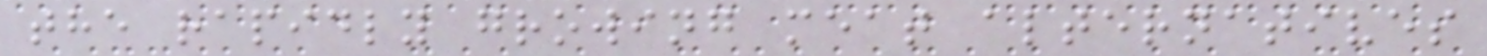the rapidly growing meat alternatives
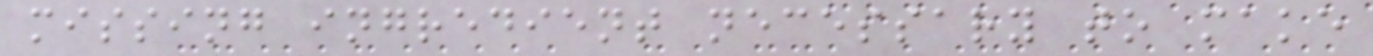missing ingredient necessary to make
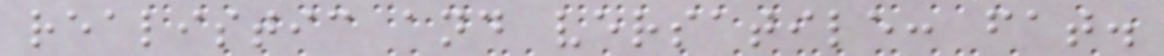realistic and versatile: fat.
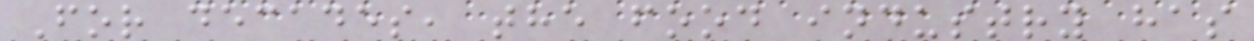For decades, the food industry has
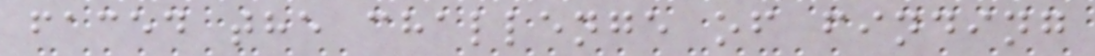faced the challenge of finding
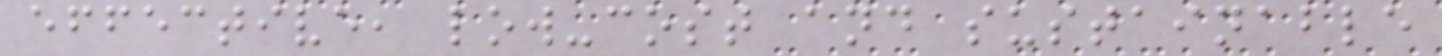effective, low-cost and sustainable
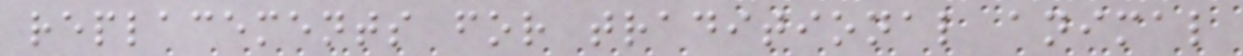replacements for traditional animal
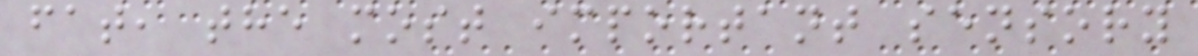fat, the most important sensory
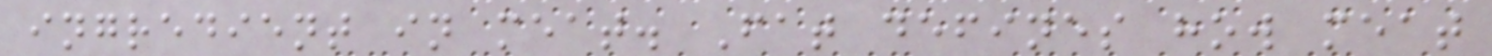ingredient in meat. Fat defines how meat
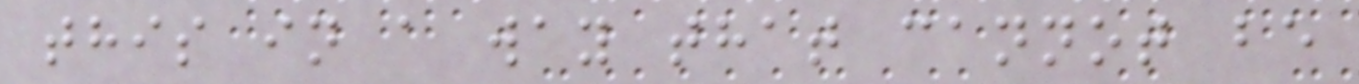this in a way that cannot be
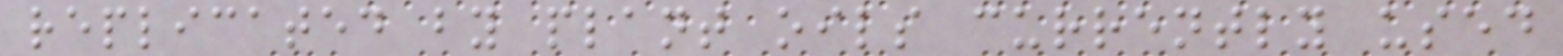replicated by plant oils currently used
